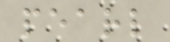pearl
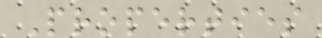Properties
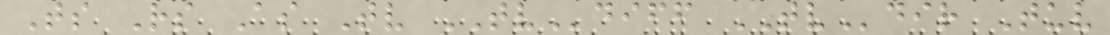Ts Rs As Tv TVdiff TVdir Tuv
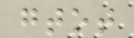gtot
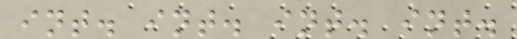int. int. int. int.
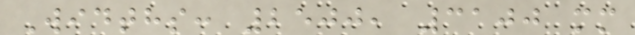Widths: 2500, 3100 mm
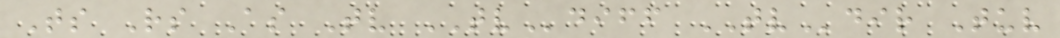Ts Rs As Tv TVdiff TVdir Tuv
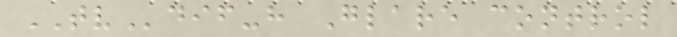TVdif-h Glare control
